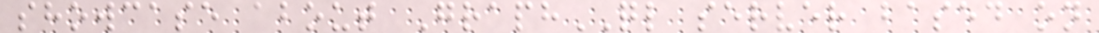showcase about GraphQL server based on
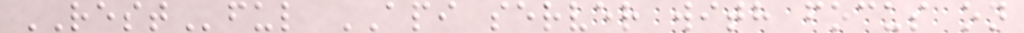RESTful API server with focus on
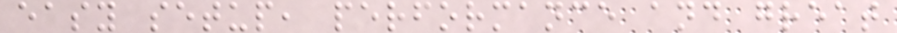easy setup, performance and great
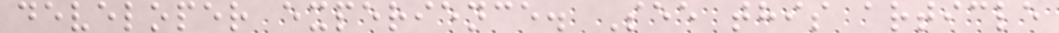developer experience. See this article
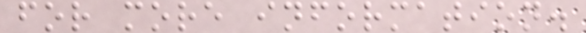for more information.
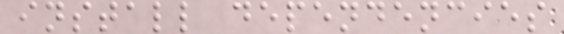install dependencies
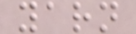yarn
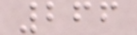266
